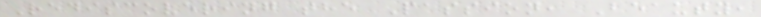Rediscovering the Passion, Beauty,
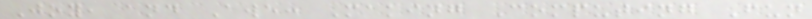Joy, and Awe: Making Computing Fun
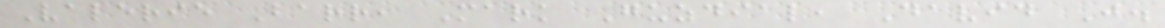Valerie Barr, Mark Guzdial, David J.
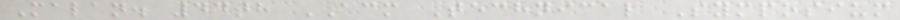Malan. 44th ACM Technical Symposium
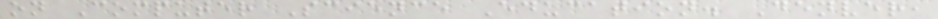on Computer Science Education. Denver,
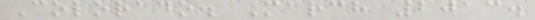Colorado. March 2013.
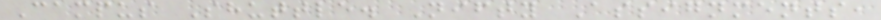Campus Shuttle. Nifty Assignments,
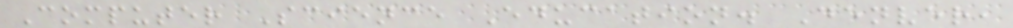Computer Science Education. Denver,
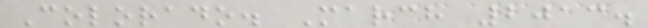Colorado. March 2013.
